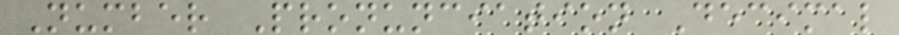Number Pronunciation Decimal
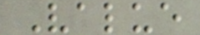Value
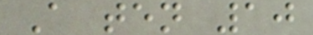A ten 10
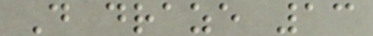D draze 13
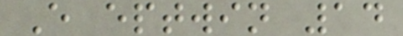E eptwin 14
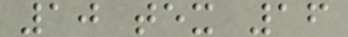10 tex 16
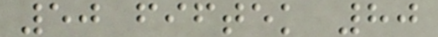50 fiftek 80
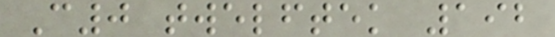C0 twelftek 192
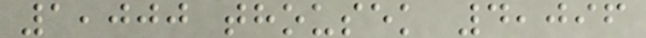1,000 thousek 4,096
